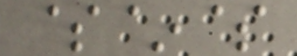$~$
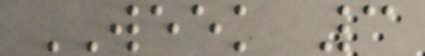WEEK 3
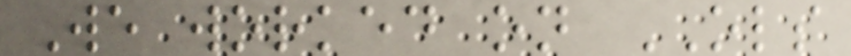We worked on OLS
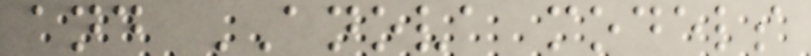and ANOVA models
